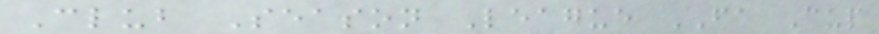Club Season League FA Cup
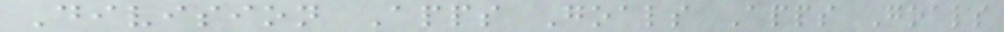Division Apps Goals Apps Goals
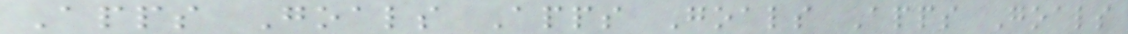Apps Goals Apps Goals Apps Goals
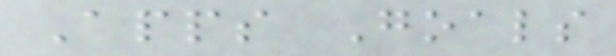Apps Goals
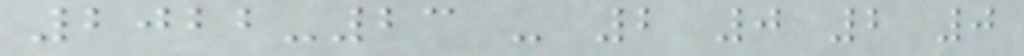2022-23 - 2 0 2 0
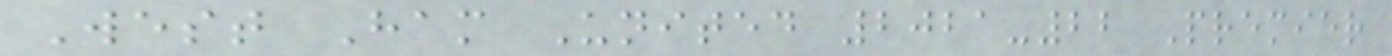West Ham United 2021-22 Premier
